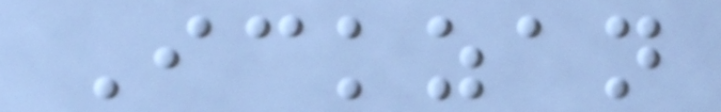Ickzan
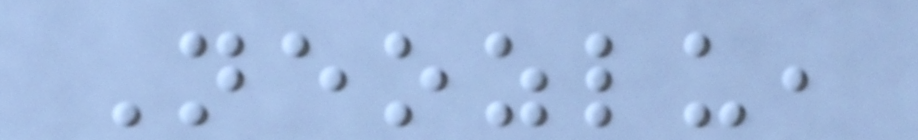Neozlu,
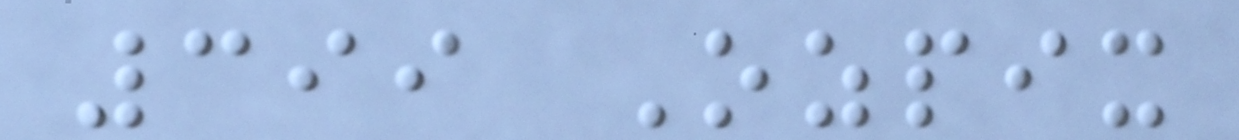399 Ozpix
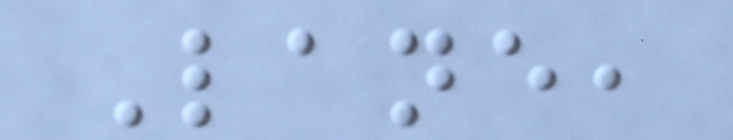Lane,
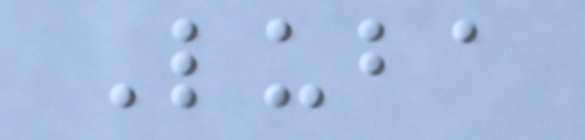Luba
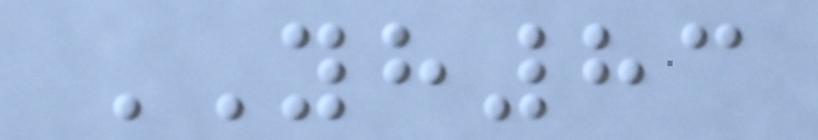YH83
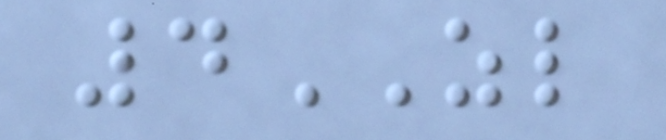4ZL
